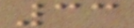33
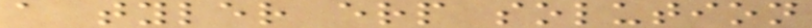a tyler erp solution
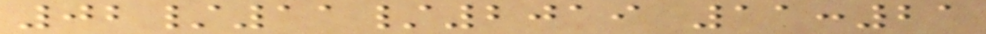02/11/2019 11:21
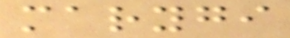marygi
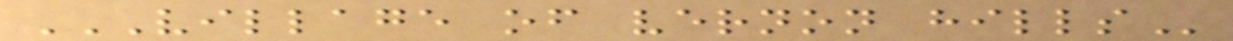VILLAGE OF VERNON HILLS
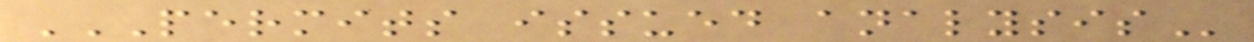PERMITS ISSUED ANALYSIS
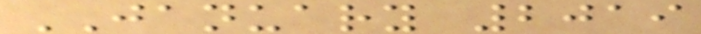JANUARY 2019
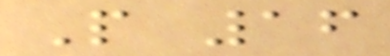P 16
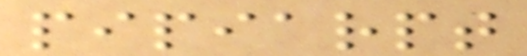pipiarpt
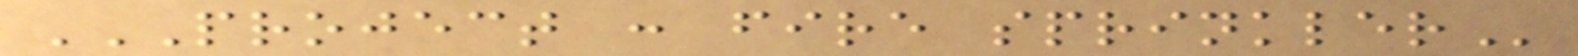PROJECT : FIRE SPRINKLER
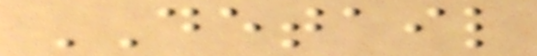DETAIL
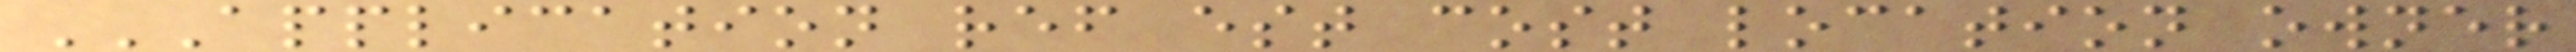APPLICATION REF EST COST LOCATION OWNER
